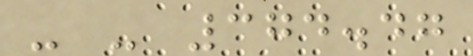- - 374.47
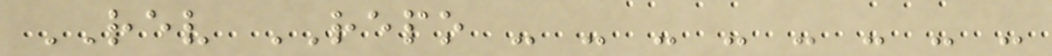REV REPO - - - - - - - -
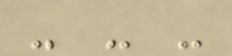- - -
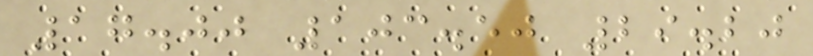17.00 103.50 29.20
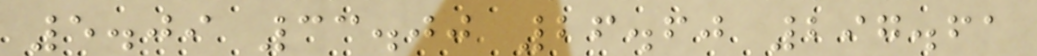5.09 33.00 26.60 297.61
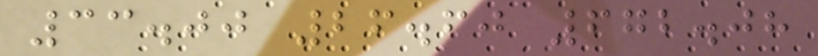33.00 26.60 672.08
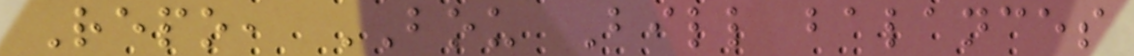Repo, BOU Bill balances
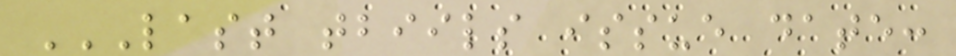LAST TBIILS ISSUE DATE:
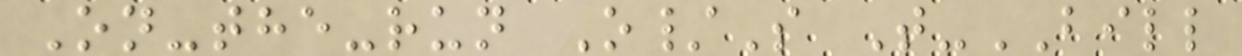On-the-run O/S T-BILL
